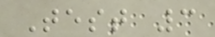Test 3
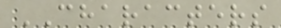CHARACTERS
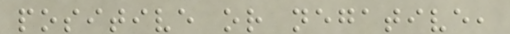positive or negative,
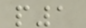p1
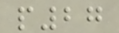p27
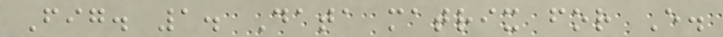Fig. 1. Data matrix for E.
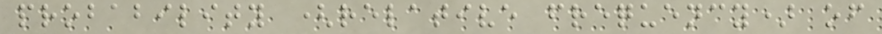probability (relative frequency) of
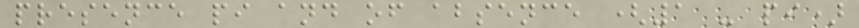presence pi and of absence (1 - pi)
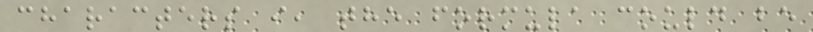characters i, the formula could be
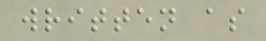written as
